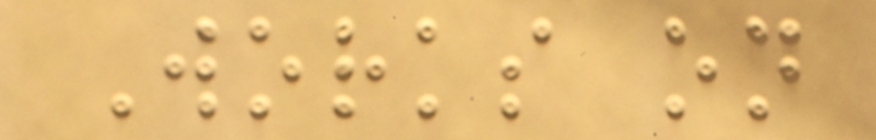Works on
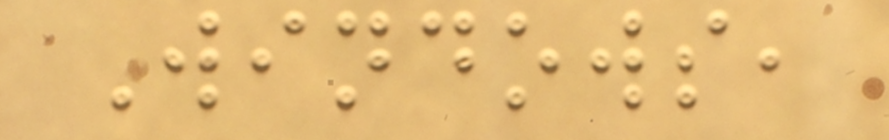Windows,
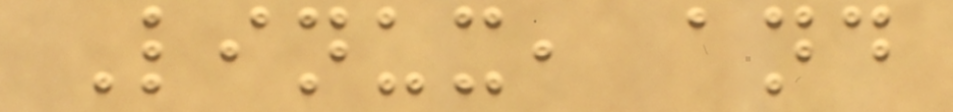Linux, and
